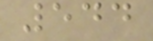544
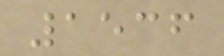1536
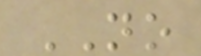NO
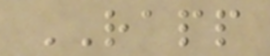RAPP
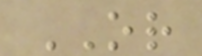OR
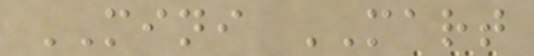MINI MART
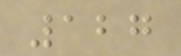127
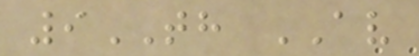9TH AV
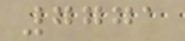7771
